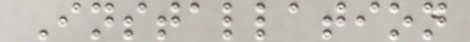Installation
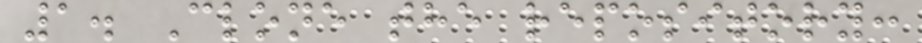1. Clone the repository:
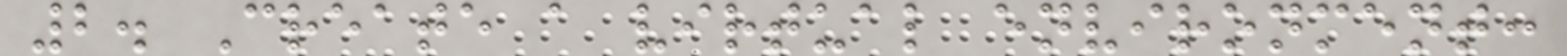2. Create a virtual environment:
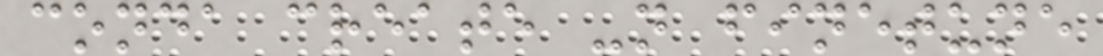conda create -n finetune
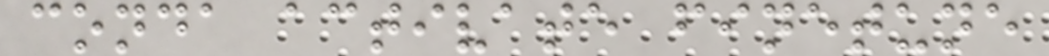conda activate finetune
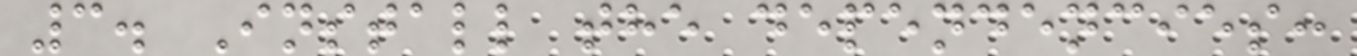3. Install the dependencies:
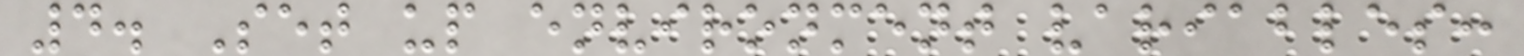4. Set up environment variables:
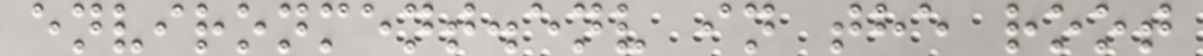environment.env in the root
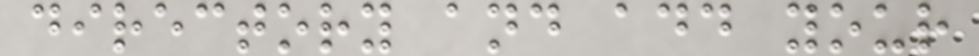directory and add your
